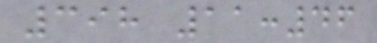398 11:46
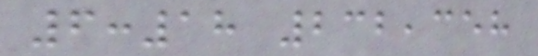6:18 232,358
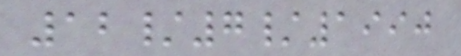12/7/1990
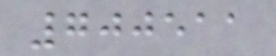700511
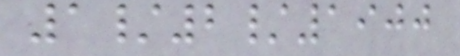1/2/1900
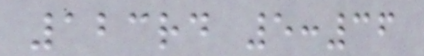123rd 5:36
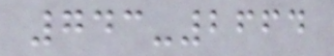743-2664
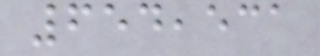654,531
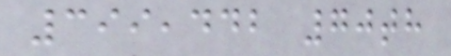399,442 70th
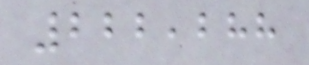222,288
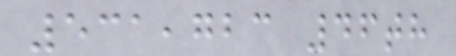531,723 46th
